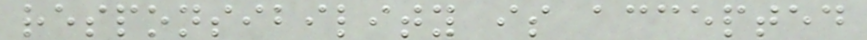responsibility is accepted
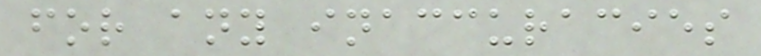for any inaccuracies
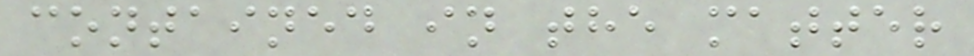contained in the matter
